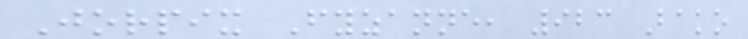Jorpix Fyzanne, 923 Bako
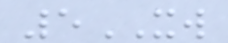5XW
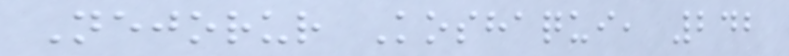Nejorur Koshaqui, 242
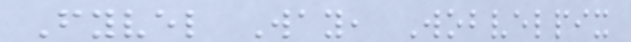Fyvel Way, Wobvelpix
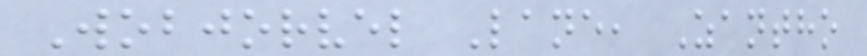Wobjorvel Lane, Zantho
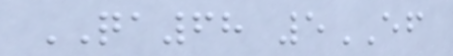QA68 5EF
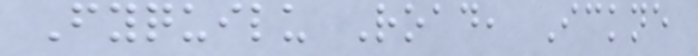Fyquilu Road, Ickne
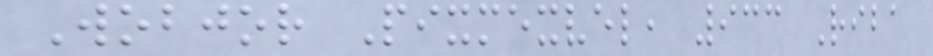Wobjor Pixmexvel, 933 Riba
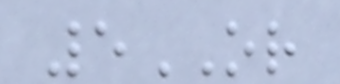5OR
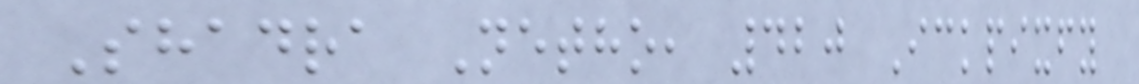Shadra Netho, 420 Ickpixfy
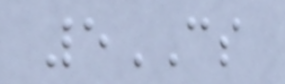5CS
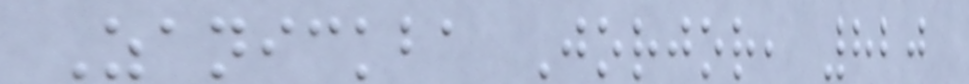Zanickba Jorjor, 820
